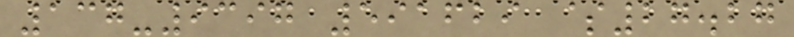137-9397 591629 $27.27
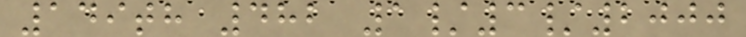149th 482 1/3/2000
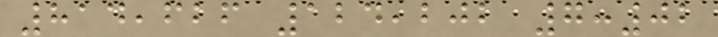814,626 124,202 7:02
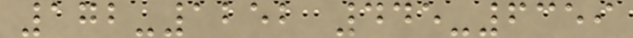172-1252 445-6359
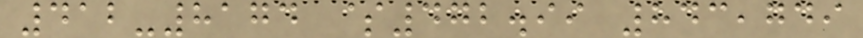412-8174 $472.99 843,749
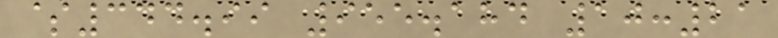$344.99 955.184 10:21
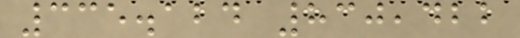335.124 830,422
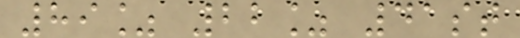89% 22% 41st
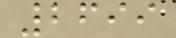2699
